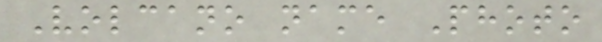Volcano name Photo
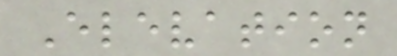Elevation
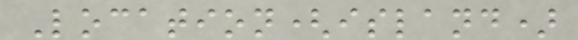Location(island)
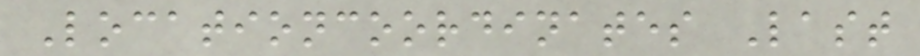Locationcoordinates Last
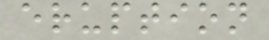eruption
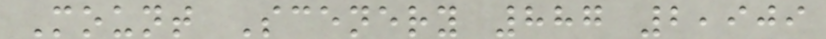Mount Scenery 887 2,909
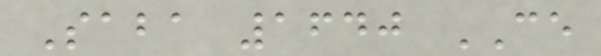Saba 1640 CE
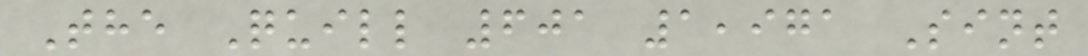The Quill 601 1,971 Sint
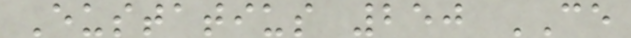Eustatius 250 CE
